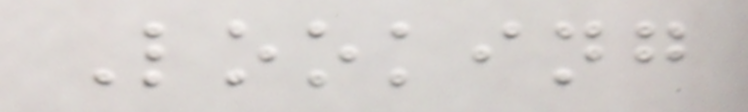Looking
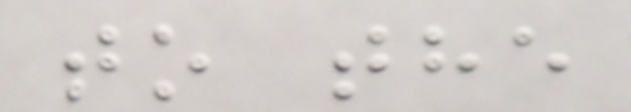to the
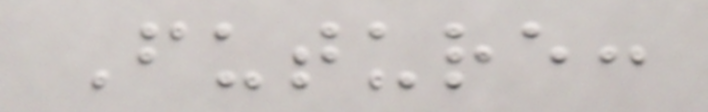Future:
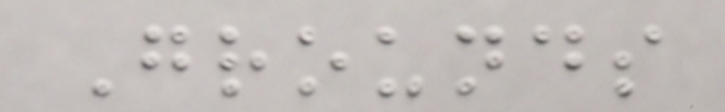Grounds
